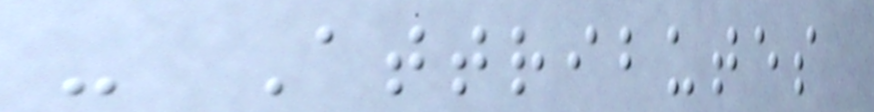- Attributes
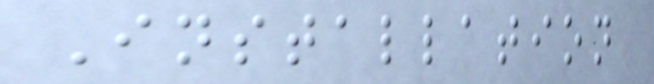Installation
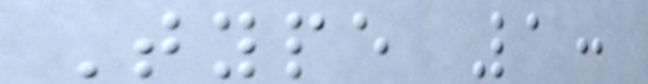Type 1:
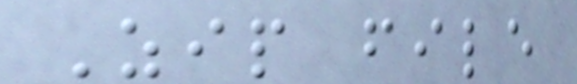Zip file
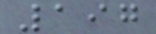197
